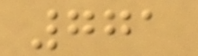771
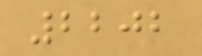2202
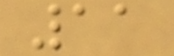11
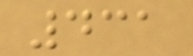431
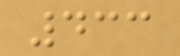433
